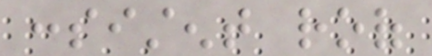consistent roof
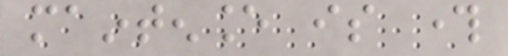maintenance is through
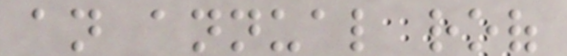an annual roof
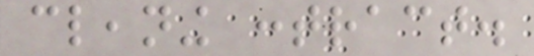cleaning contract.
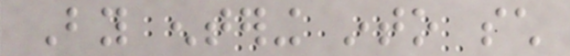By entering into such
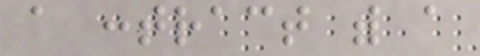a contract with a
